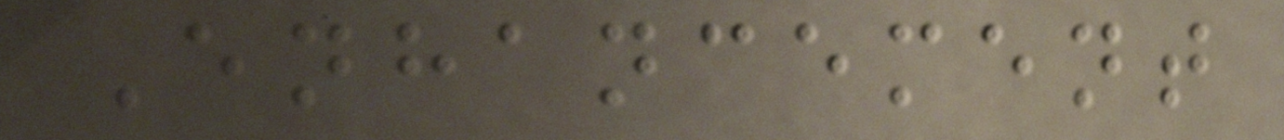Enhancement
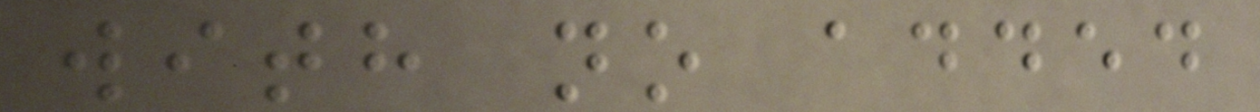with no added
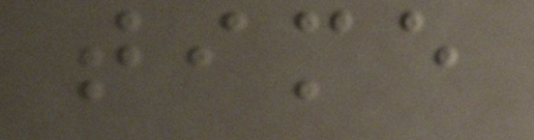time
